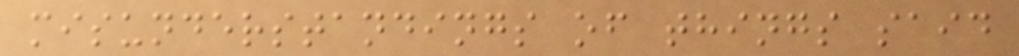misunderstandings of things said
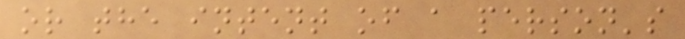or the intent of a person's
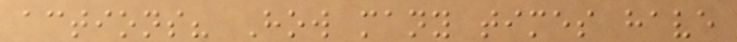actions? How many times have
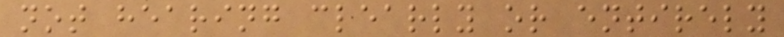not hearing clearly or entirely
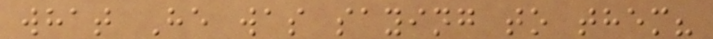what He was saying to them?
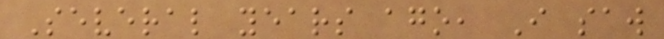Several years ago, I saw
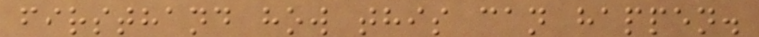firsthand how this can happen.
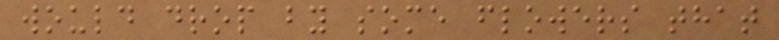would drop by some flowers that
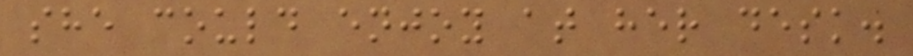she could enjoy at her desk.
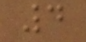4
